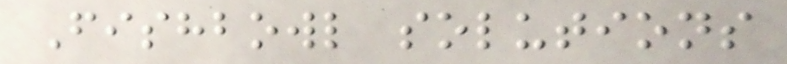Fishbowl solutions
